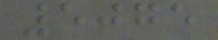5075
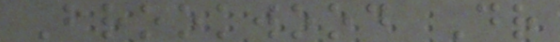Brookwood Dr
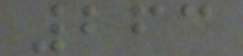263
